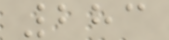283
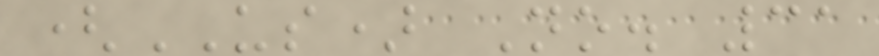(US) No. 31
